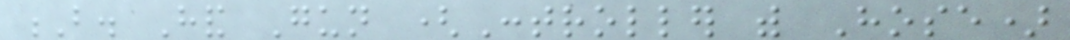B. Hand Gun (Controller with Hose)
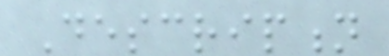Description
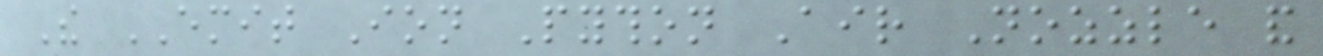The EMIT Ion Python Air Nozzle and
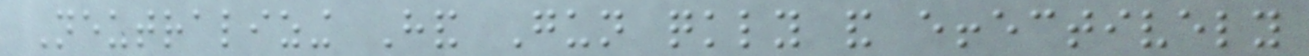Neutralizing Hand Gun quickly and effectively
